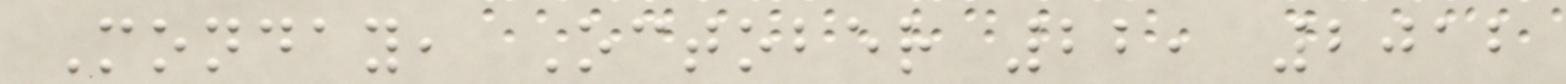Monday, October 22, 2012
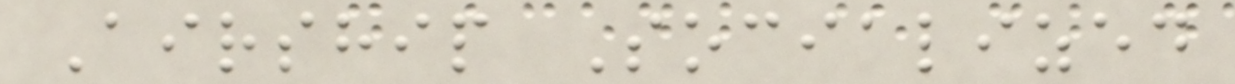Airship Socialized
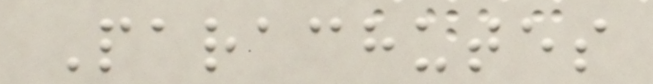Parachutes
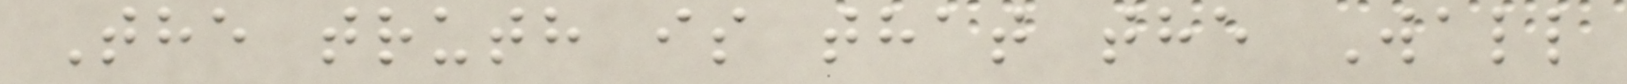The truth is that the Wall
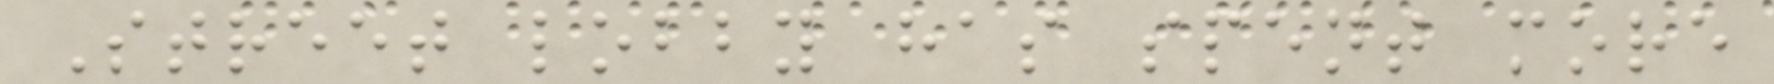Street lobby has spent more
